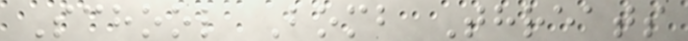School Bomb Threats
